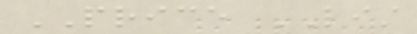PRICE LIST
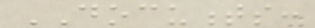DOCUMENTS:
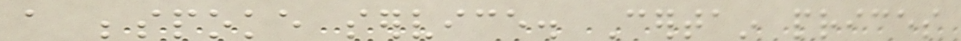a bespoke service. Certain prices
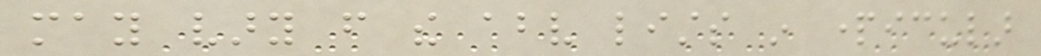may vary from the above lists in particular
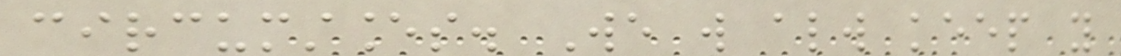circumstances. We will always keep you
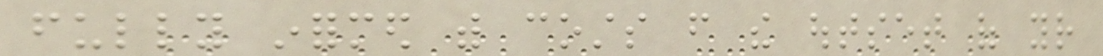fully informed with costs from the outset of your
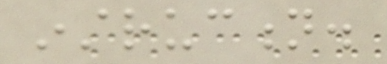instruction.
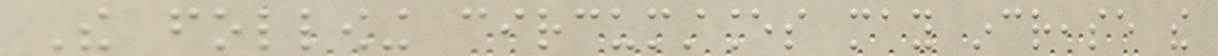The following circumstances may increase the
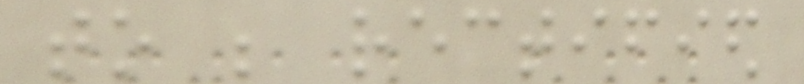to be rectified
